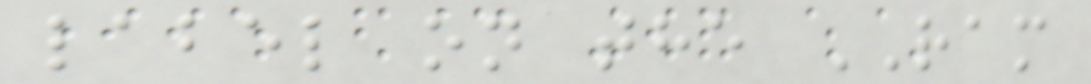label on the RAM
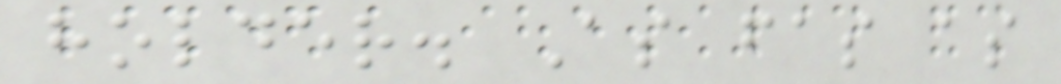holder. As fas as
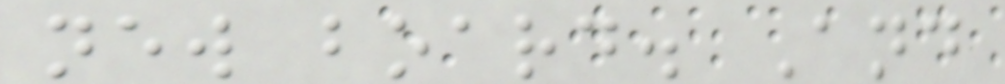new board. And
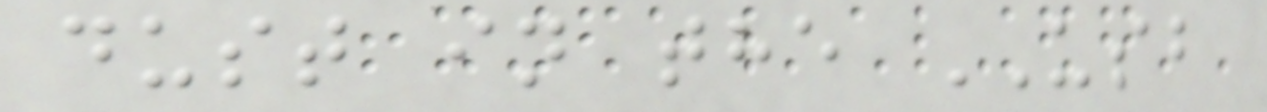dust in the USB
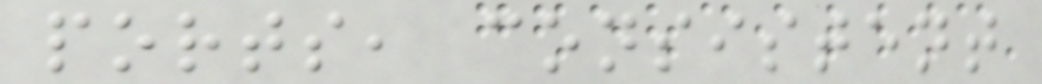ports, consistent
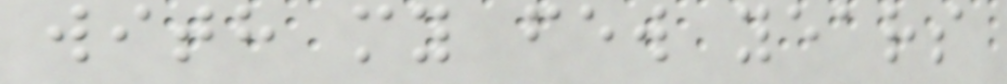with my few years
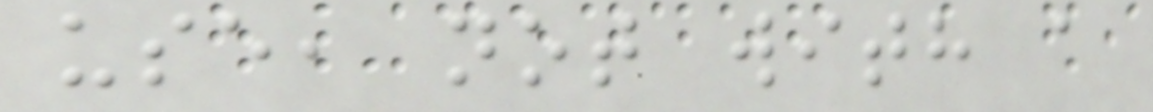use, not with a
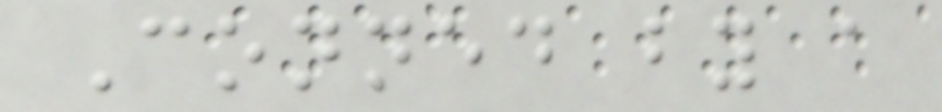Conned by a
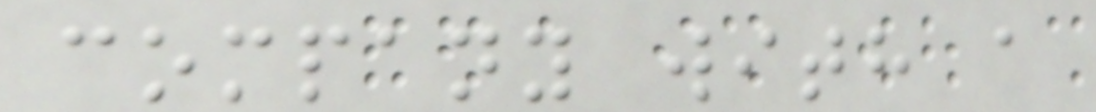company with a
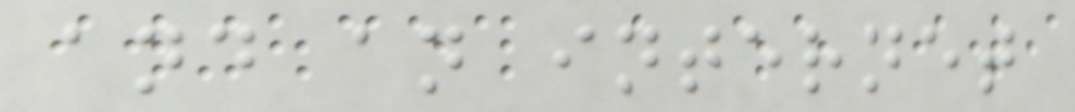and an internet
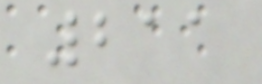211
